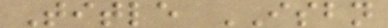Title ISBN
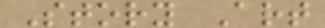Story Art
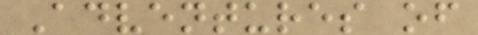Adventures of
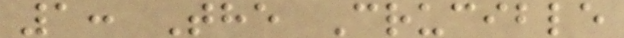1: The Crucible
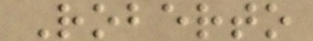Roberto
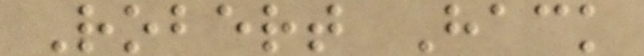Robert Hack
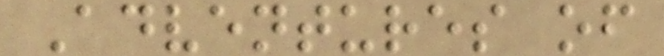Adventures of
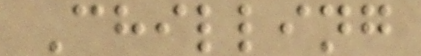Chilling
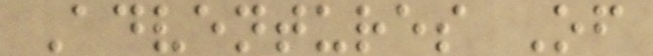Adventures Of
